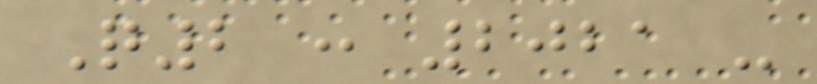Q2 : 2021 -
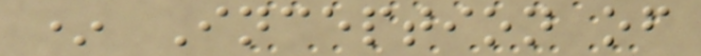* Inception of
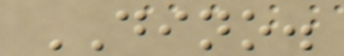DINO.
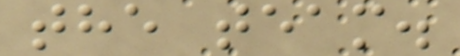the team.
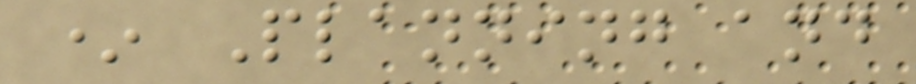* Planning and
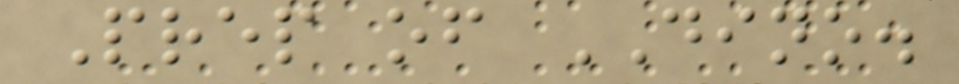Prep of DINO.
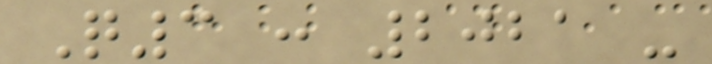Q3 : 2021 -
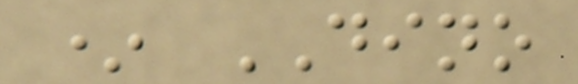* DINO
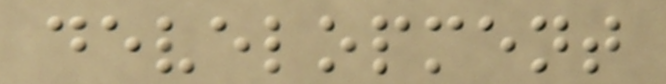development
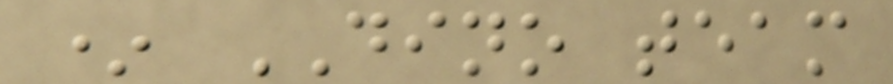* DINO team
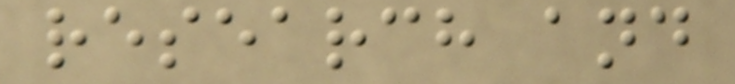research and
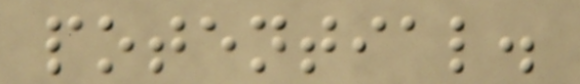potential.
